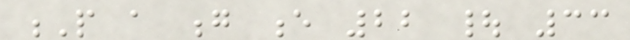P a g e 22 | 33
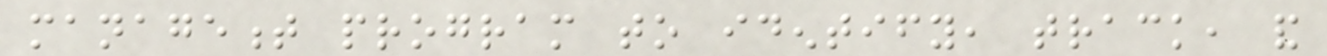management program to identify, track, and
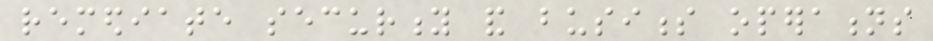remediate security and business operations
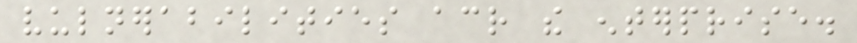vulnerabilities across the enterprise.
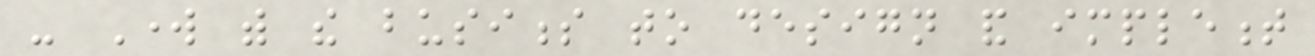- Work with the business to design and implement
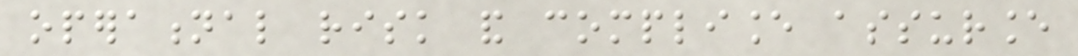operational risk and compliance assurance
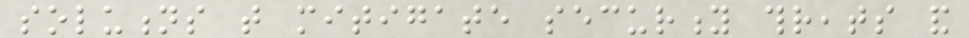solutions that mitigate security threats and
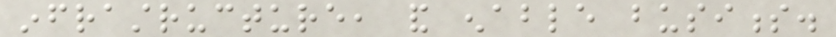infrastructure, and enable business.
